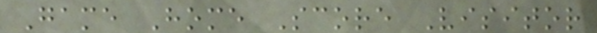Game Home Score Visitor
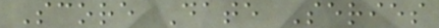Score Date Series
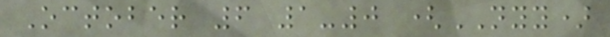October 6 1-0 (NYY)
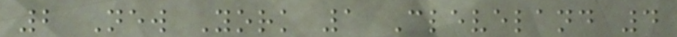2 New York 1 Cleveland 4
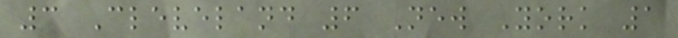3 Cleveland 6 New York 1
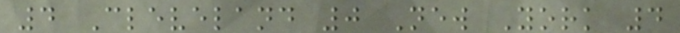4 Cleveland 0 New York 4
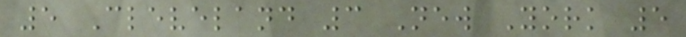5 Cleveland 3 New York 5
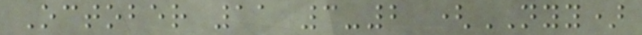October 11 3-2 (NYY)
